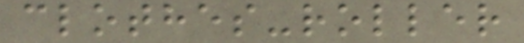clothes-roller
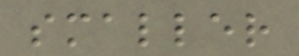smaller
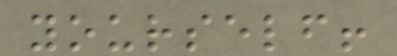yourself!
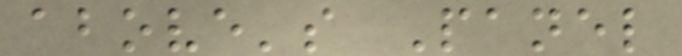above's Panel
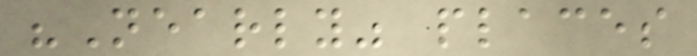"Nearly" places
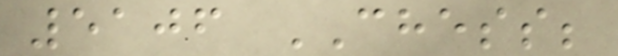5106 CHESS;
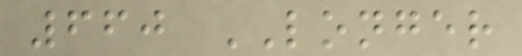660 LONGER
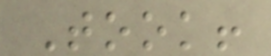Took!
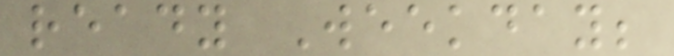ready Weekday;
